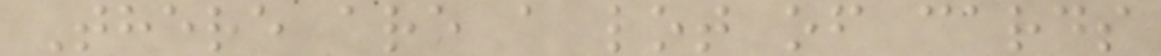There are a lot of cards
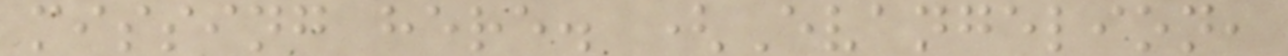missing here. (Evangelion,
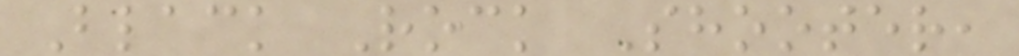Black Rock Shooter,
